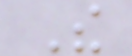The
